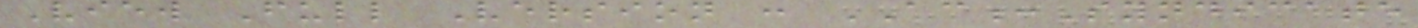View Full Version : AC:Syndicate
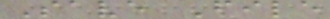Save File
